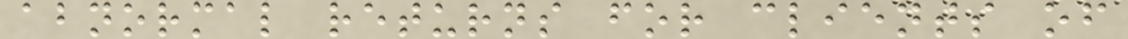abnormal returns for clients of
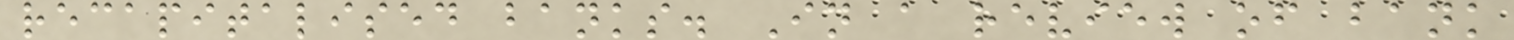recapitalised banks. In a review of bank
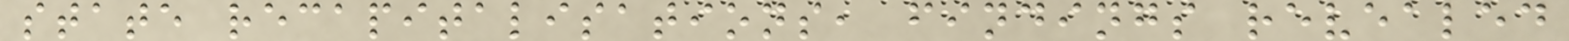state recapitalisations, findings revealed
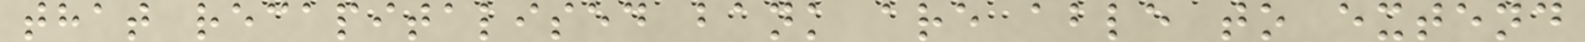that recapitalised bank are able to extend
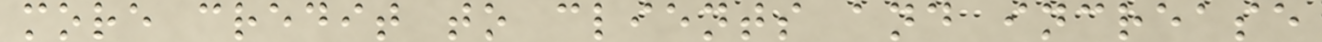more credit to clients and increase
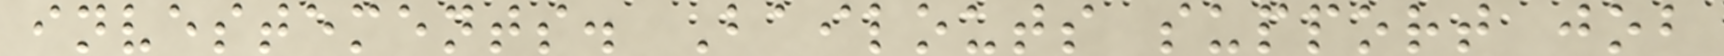investements. Bailouts support job
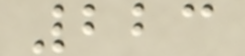223
